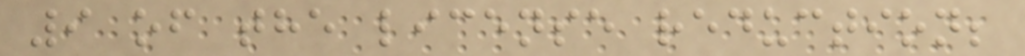9 of the license reduction;
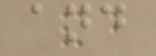and
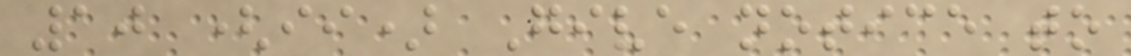10 (ii) Give notice to
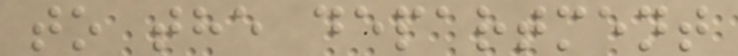to the department
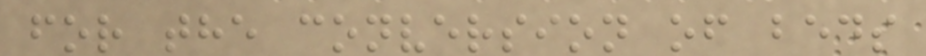for the conversion of beds
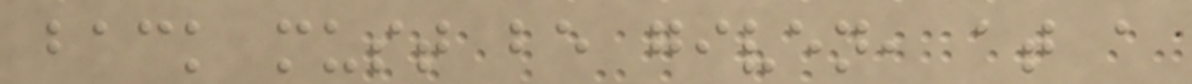back must be given, at a
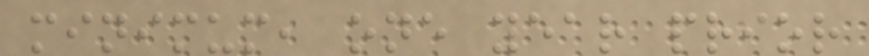minimum, one year prior
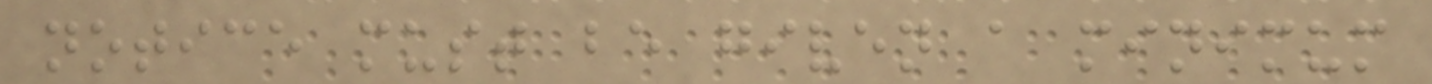notice must be given a minimum
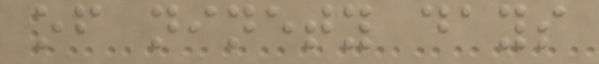of ninety days
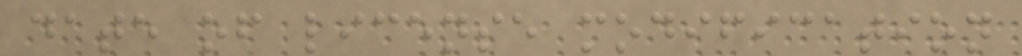date of license modification
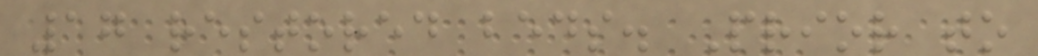17 restored beds. Prior to
